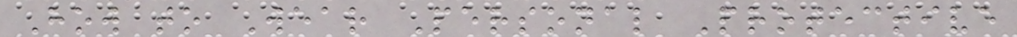How to Wear Personal Protective
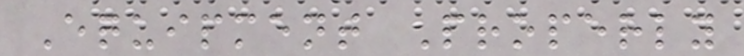Equipment Properly
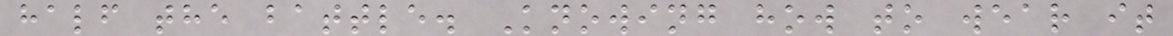half the battle. Knowing how to wear it
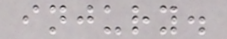injury.
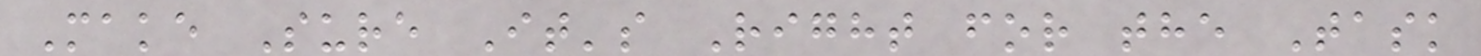Make Sure It's Right for the Task
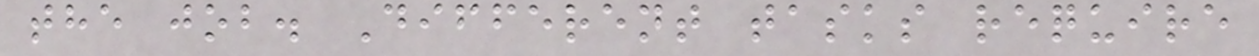the job. Different tasks require
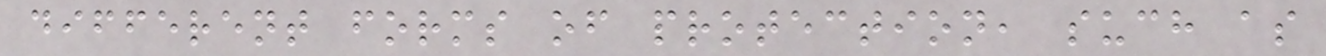different forms of protection, such as
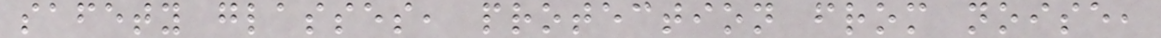safety glasses, protection from noise,
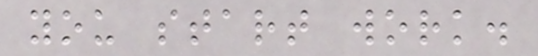you start work.
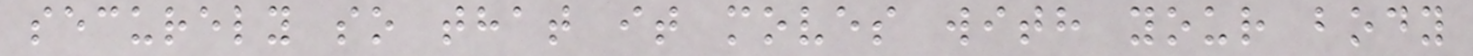securely so that it moves with your body
